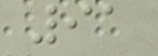91
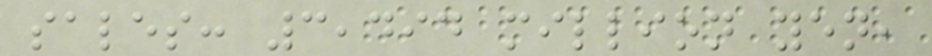sales: 3,494 million yen,
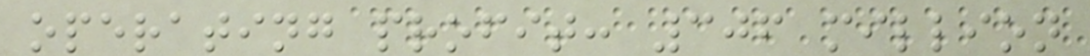operating profit: 306 million
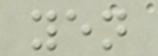yen
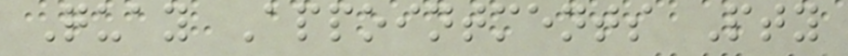Quay Appointments Pty
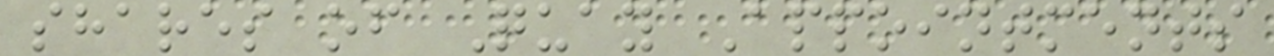shares of Quay Appointments
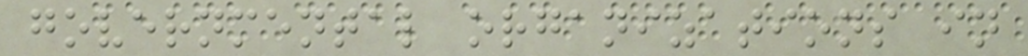governmental organizations in
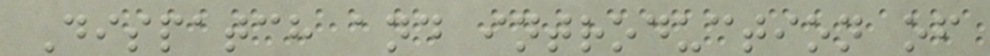Dispatch and introduction of
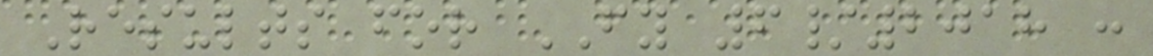Results for FY 6/2018 :
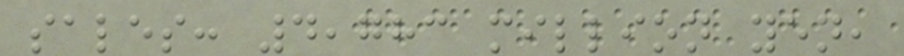sales: 4,783 million yen,
